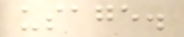usage.
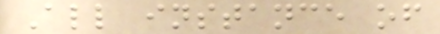All instance of
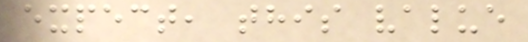expect, this value
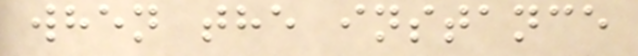when the instance
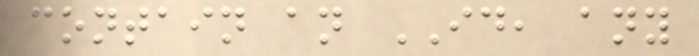contain an ID, any
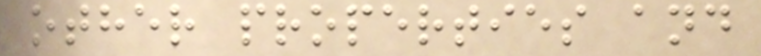other properties and
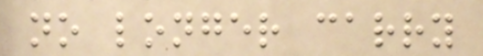no longer carry
